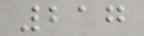217
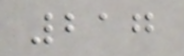217
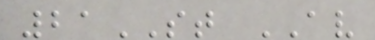21ST AV
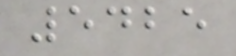5425
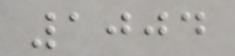1004
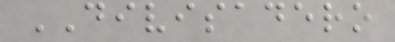DIVISADERO
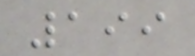199
